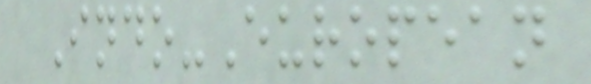Indo-European
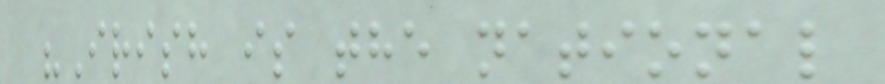"Irish is the national
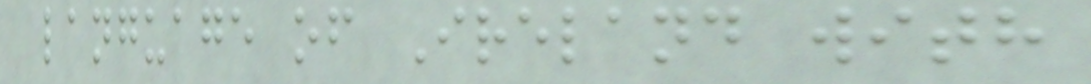language of Ireland with
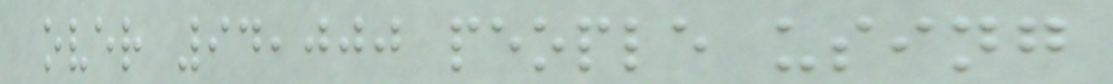over 94,000 people using
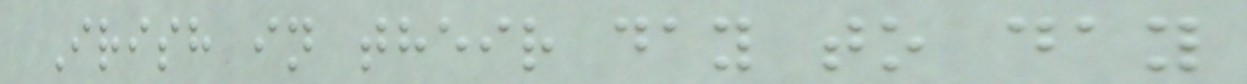Irish in their day to day
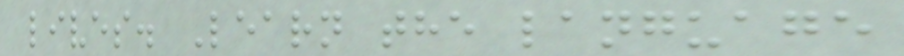lives. Learn the language
